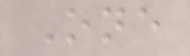One
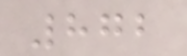872
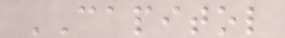CAPITOL
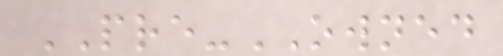PRE-OWNED
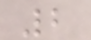2
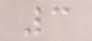3
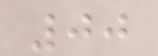00
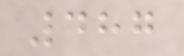487
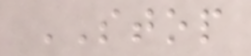STOP
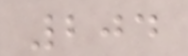204
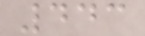443
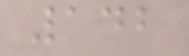142
